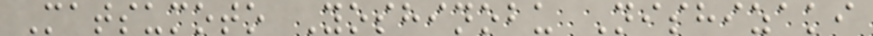Matsumoto Yoshinobu Nishizaki
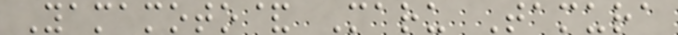Yamamoto& Maru Tamura
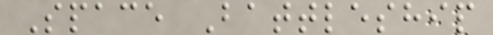Space Battleship
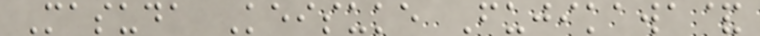Masuda Keisuke Fujikawa&
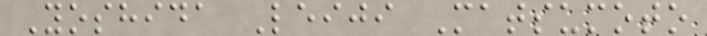Yoshida Leiji Matsumoto
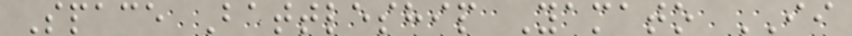Space Battleship Yamato II
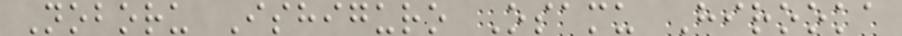Noboru Ishiguro Osamu Hirooka
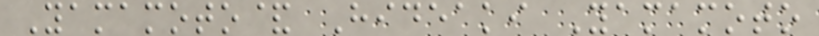Yamamoto& Hideaki Yamamoto
